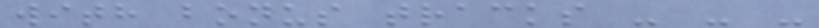with bonus tracks - - -
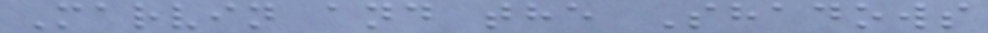Marvin and the Shadows
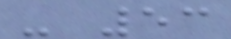- 53
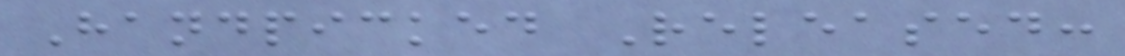Handpicked Released:
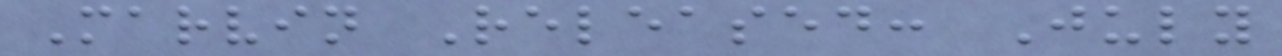Marvin Released: July
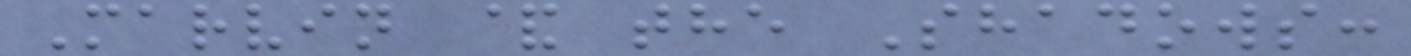Marvin & the Shadows:
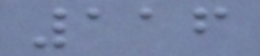116
